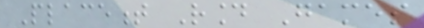Placement Round Games
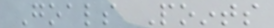Goals Points
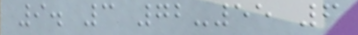9. 3 72-55 6
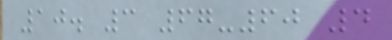10. 3 67-60 4
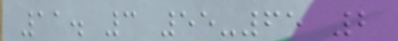11. 3 55-65 2
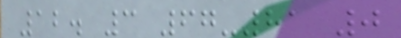12. 3 67-81 0
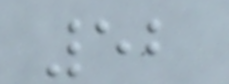52
